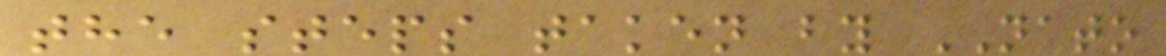the steps taken by NATO
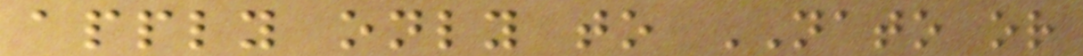apply only to NATO or
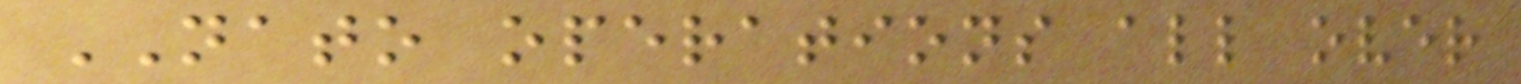NATO operations all over
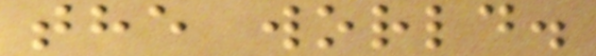the world.
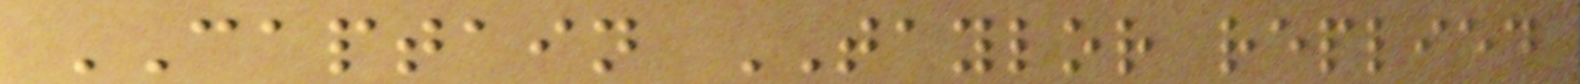CAPTAIN TAYLOR replied
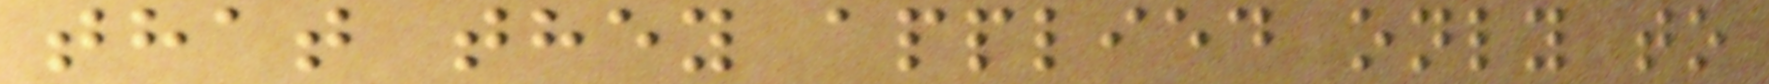that they applied only to
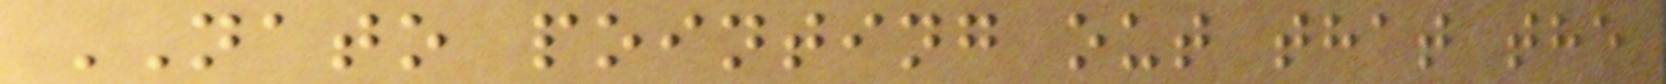NATO pointing out that the
